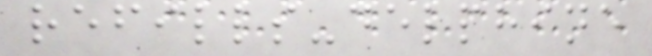refills-delphine
